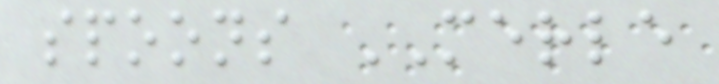spoons MERLE
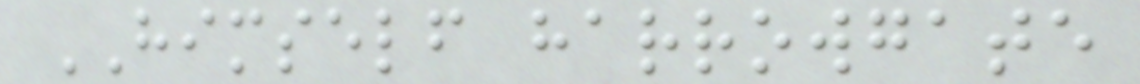HIMSELF harrowgate
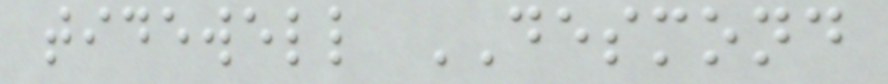tidewell DESMOND
